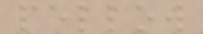pellow
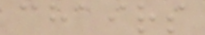chairs
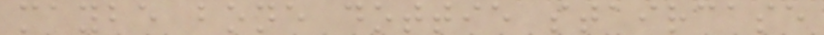maybe bone dottie staircase
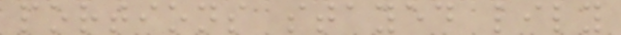portions stayed lily
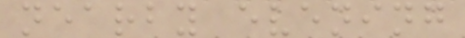nearby evening
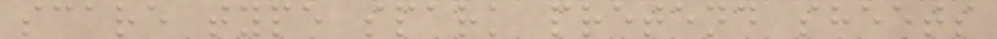scare type spark pretend sheets
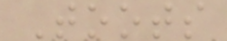Toots
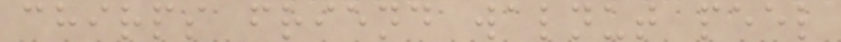chirps friend walnut peel
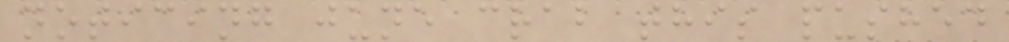noticing june crab this pushed
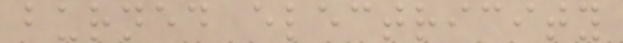burned electricity
